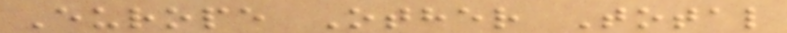Europe Other Total
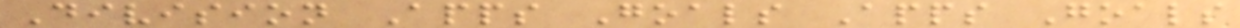Division Apps Goals Apps Goals
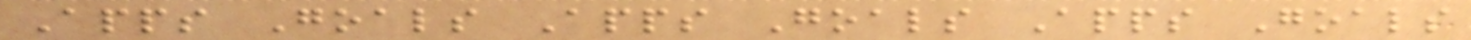Apps Goals Apps Goals Apps Goals
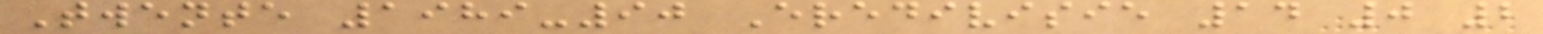Twente 1989-90 Eredivisie 14 0 2
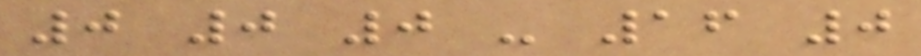0 0 0 - 16 0
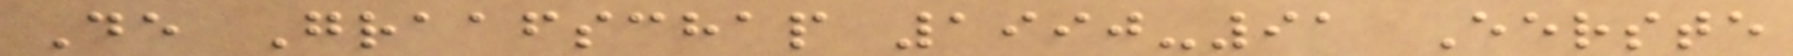De Graafschap 1990-91 Eerste
